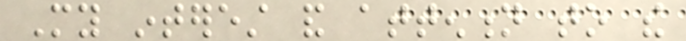My interest and attention to the
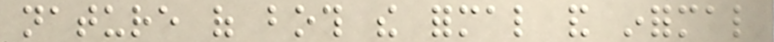nature of both the formal and informal
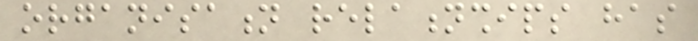organisation relationships has
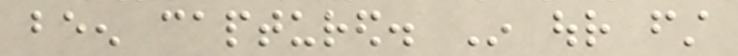been captured. In our first
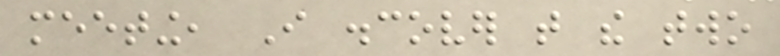meeting, I discover that the two
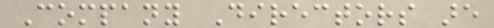Company Directors are
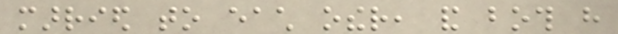married to each other, and both have
